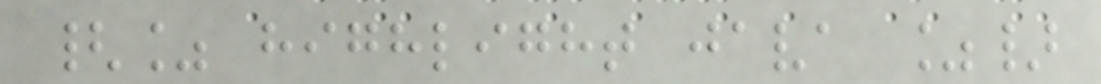{% highlight java %}
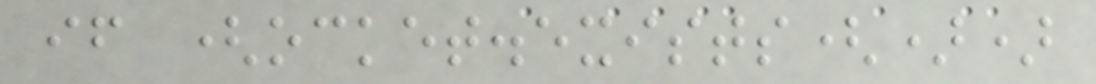if (ocket.exists())
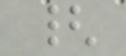{
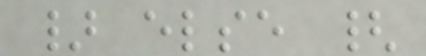} else {
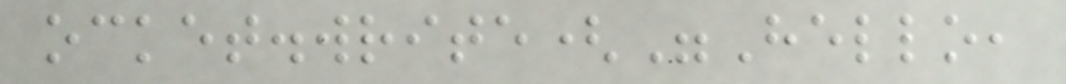ocket.write("Hello,
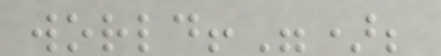world!");
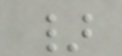}
